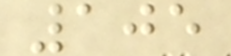105
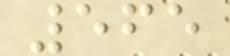565
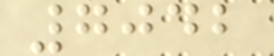7042
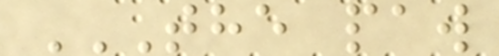THE PAW
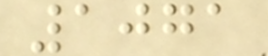1071
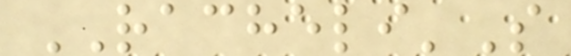RACHELI'S
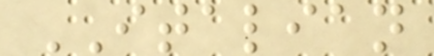ITALIAN
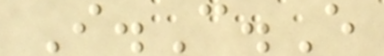I.C.E
